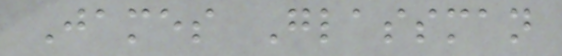James Glassman
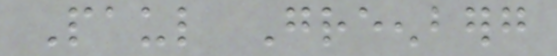Paul Greenberg
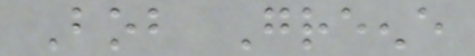Bob Greene
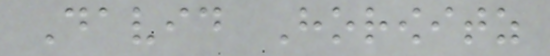David Horowitz
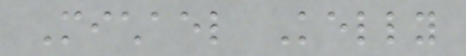Michael Kelly
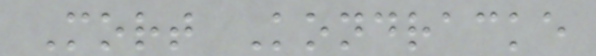Mort Kondracke
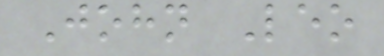John Leo
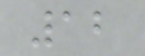12
